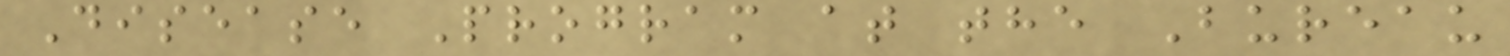Disease Program at the Bureau
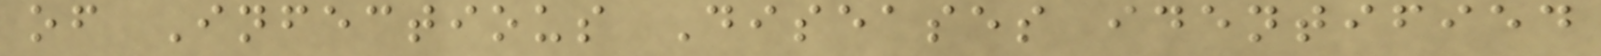of Infectious Diseases identified
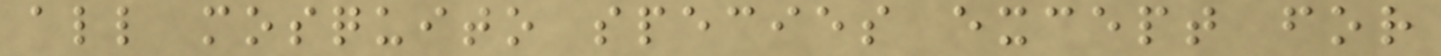all mosquito species except for
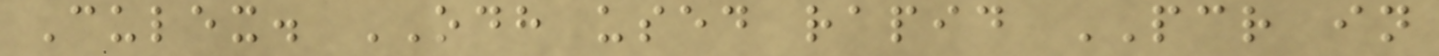Culex. ODH used rapid PCR in
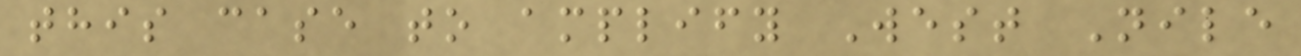this case to amplify West Nile
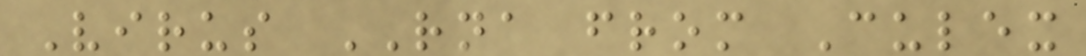Virus RNA from Culex
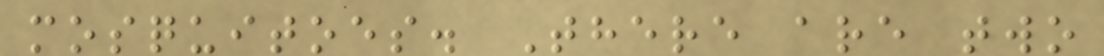mosquitoes. There are two
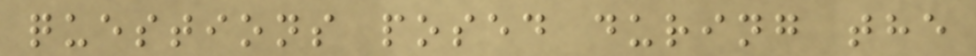questions posed during the
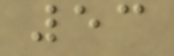53
